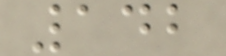142
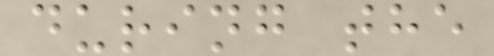during the
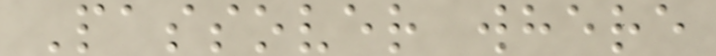Passover where
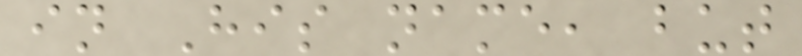in His name, but
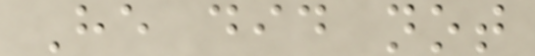He did not
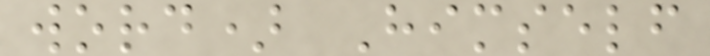word) Himself
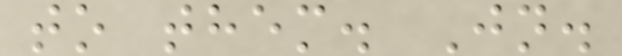to them. Jn.
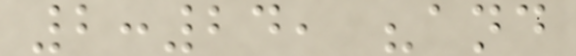2:24, "and
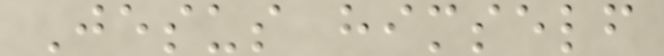Jesus himself
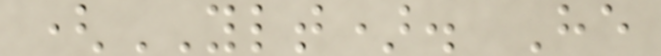(YLT). He
